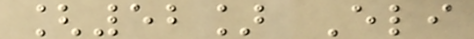[52] Eli
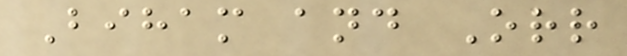Biham and Orr
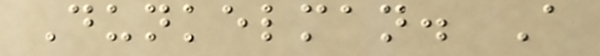Dunkelman. A
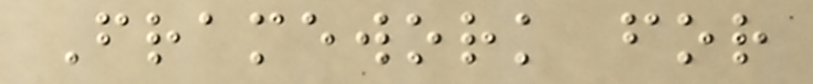Framework for
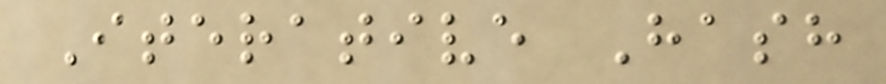Iterative Hash
